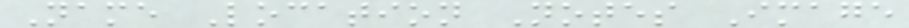Name Location Notes Image
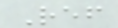Ref
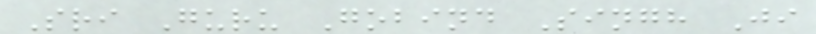Sri Guru Gobind Singh Ji
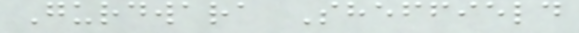Gurdwara Sheffield
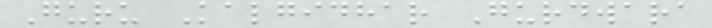Guru Kalgidhar Gurdwara
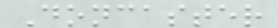Doncaster
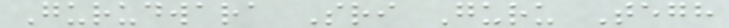Gurudwara Sri Guru Tegh
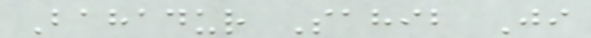Bahadur Sahib Ji
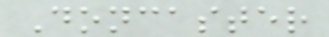Doncaster
